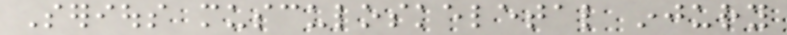Serious musculoskeletal injury
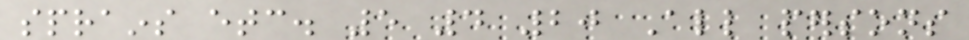sprains etc. 5 4 20 All persons
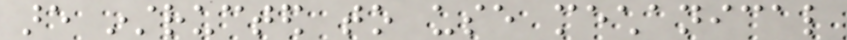are instructed to use mechanical
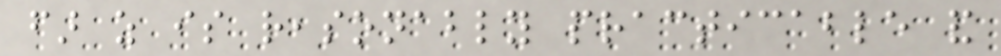far as is reasonably practicable and
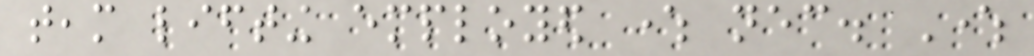team lifting employed where necessary. Where
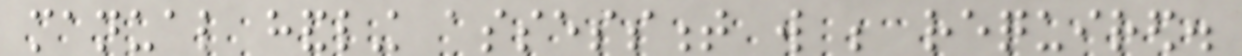manual handling assessment will be required.
